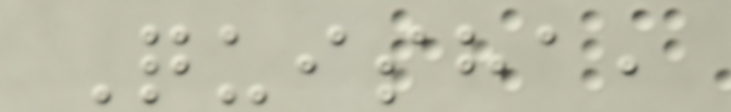Quisha,
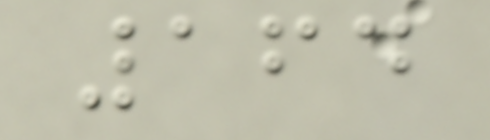164
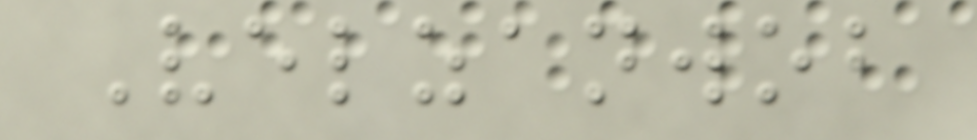Velzanwob
